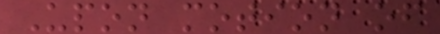Upon motion of
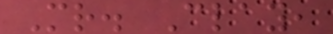Mr. Clay,
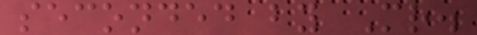seconded by Mr.
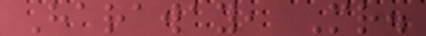Haraway, Mr.
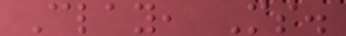Clay, Ms.
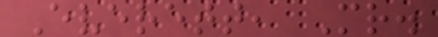Everett, Mr.
